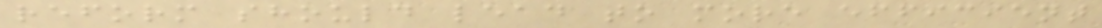reform should lead to more efficient
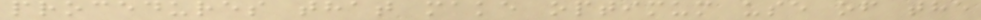procedures that make optimum use of the
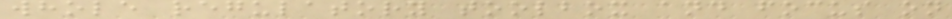whole regulatory toolbox and focus on
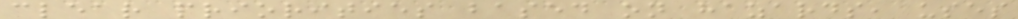clear priorities based on hazards, uses
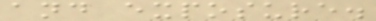and exposure.
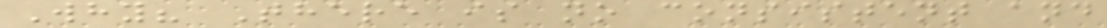Why? There is no consistent and
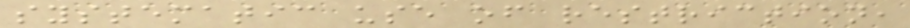systematic use of restriction,
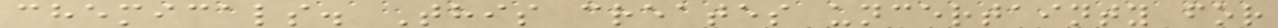chemicals. This creates uncertainty for
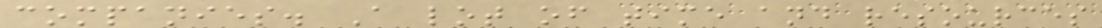companies. A lot of time and resources
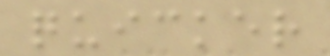quicker
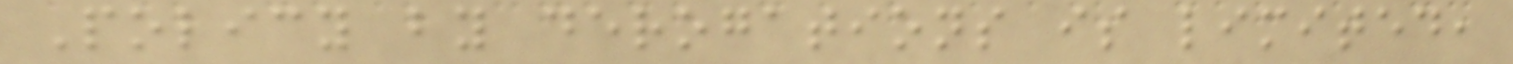Policy by derogations is limited,
